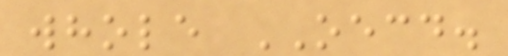whole OECD.
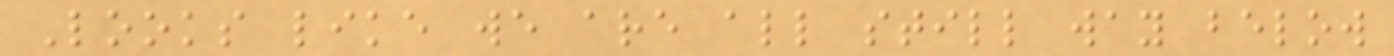Looks like we are all still way below
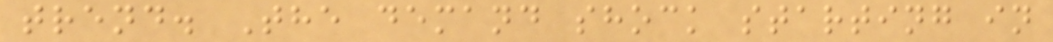trend. The demand shock starting in
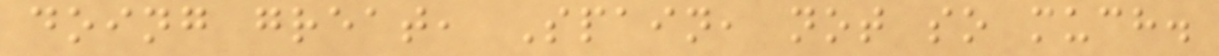doing great, Spain, not so much.
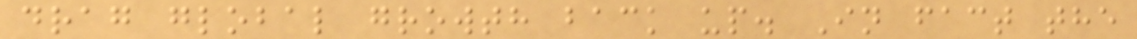drag global growth back up. In fact the
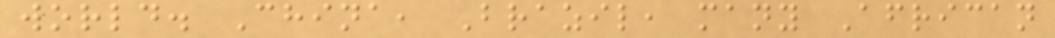world. China, Brazil, many African
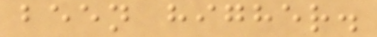been higher.
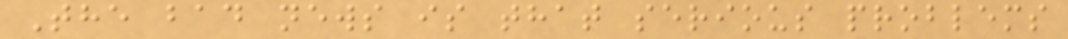The bad news is that serious problems
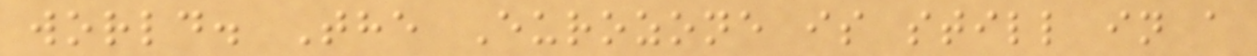world. The Eurozone is still in a
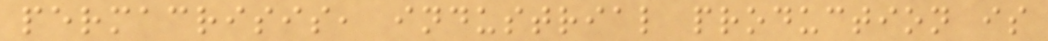permacrisis, industrial production is
